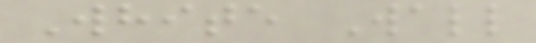White Wall
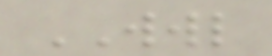WWL
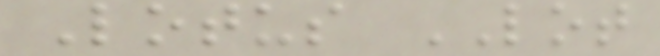Lotus LOT
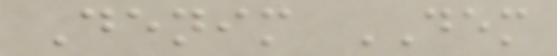Denim DEM
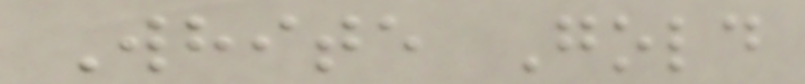White Gold
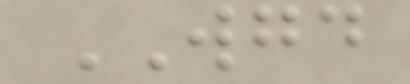WGD
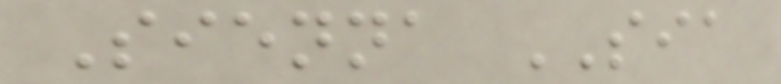Sienna SIA
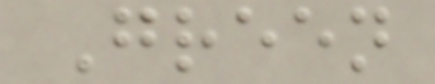Green
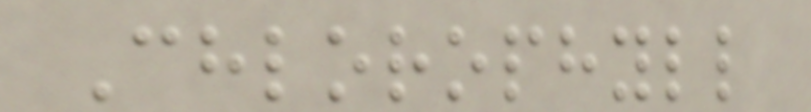Chlorophyll
